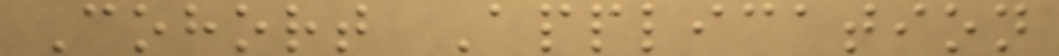Cohort Application
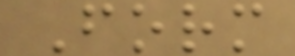Form
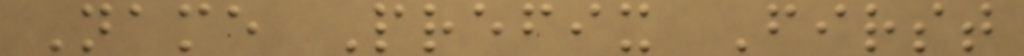Name Prefix First
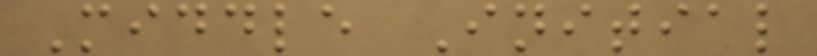Middle Initial
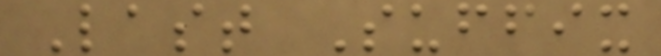Last Suffix
